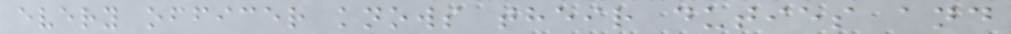every officer knows their duties and
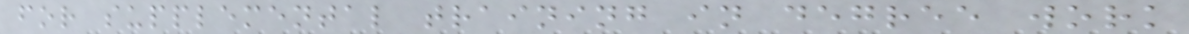for supplemental training in degree work
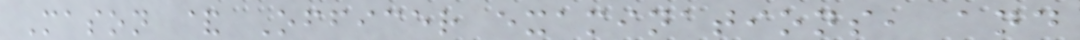Mason & Officer examinations, and
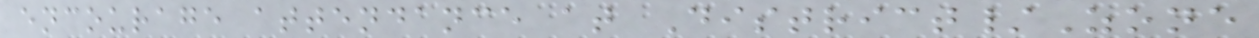encourage attendance at District/Zone
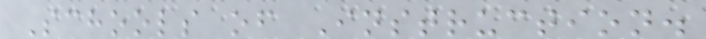Schools of Instruction.
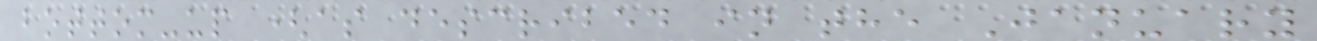bottom-up (as described in the January
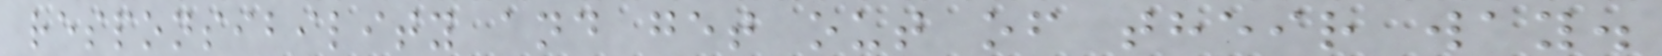responsibility and get out of their way.
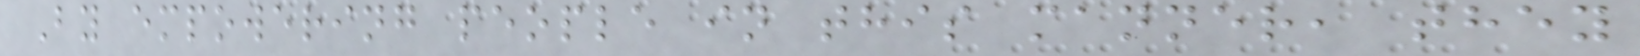By empowering people in this manner, they
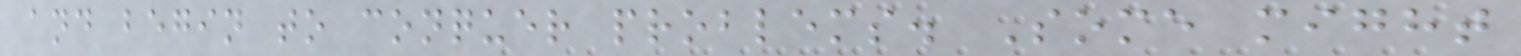and begin to conquer problems. Some might
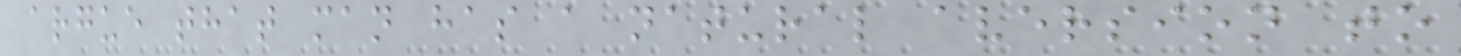argue that man has a natural aversion to
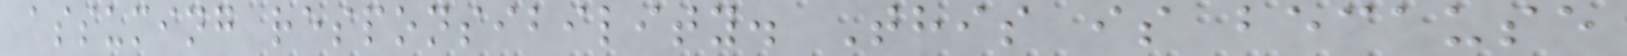assuming responsibility. This is because
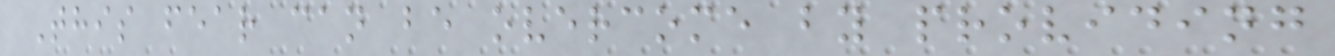This fear can be overcome by providing
